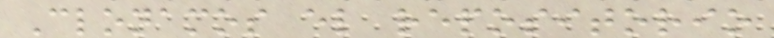Clonamos el repositorio
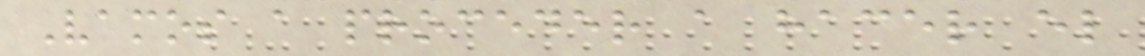Vamos a proceder a hacer el
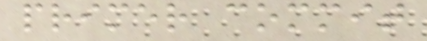primer commit
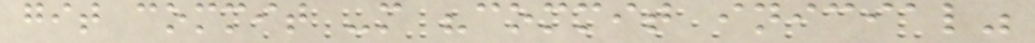git commit -m "commit inicial"
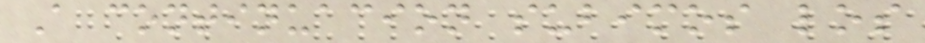A continuacion subimos los
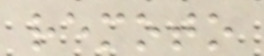remoto
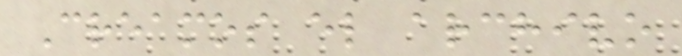Creamos el archivo
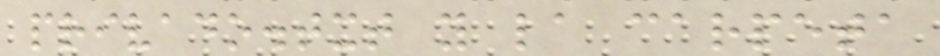privado.txt y la carpeta
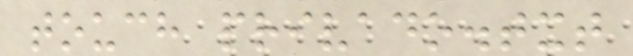touch privado.txt
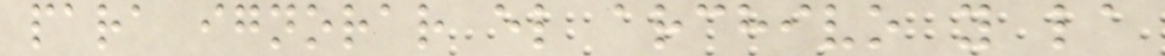para ignorar el archivo y la
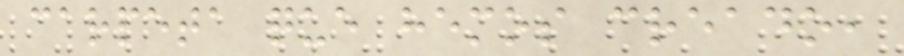carpeta que hemos creado,
